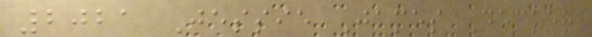2021 Jessie James Decker
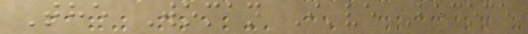The Woman I've Become
